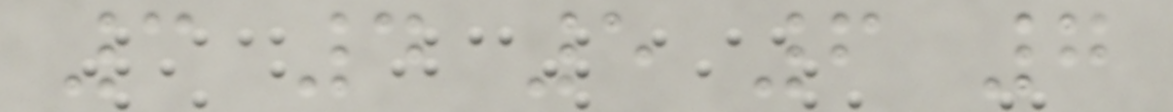3 4 5 6 7
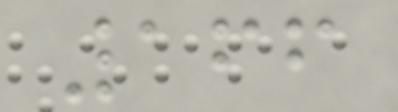166
